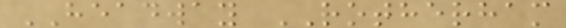HEADWAY ROTHERHAM
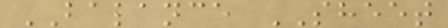BALANCE SHEET
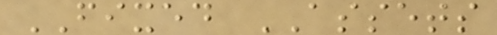FIXED ASSETS
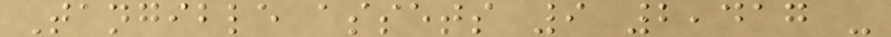Tangible assets 9 2,417 -
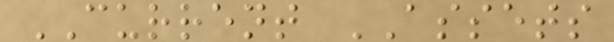CURRENT ASSETS
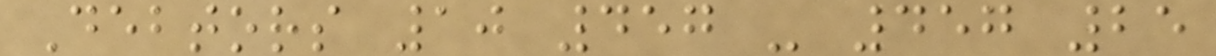Debtors 10 457 - 457 25
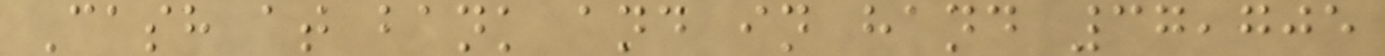Cash at bank and in hand 37,705
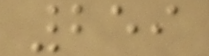259
